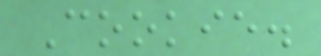Cookie.
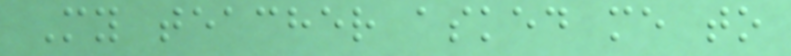My teacher asked me to
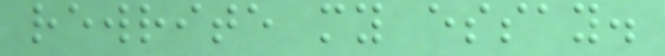rewrite my essay.
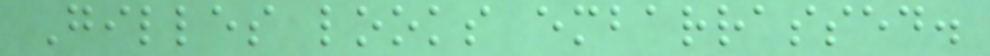Gilles looks embarrassed.
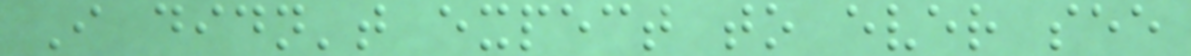I didn't expect to ever see
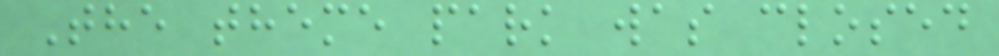The theme park was closed
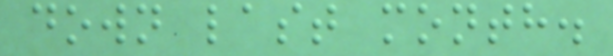down last month.
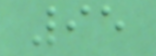95
